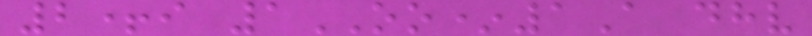2+i 1OO*1A dhv
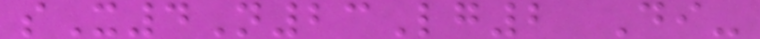sX4N23Lg2 Di-
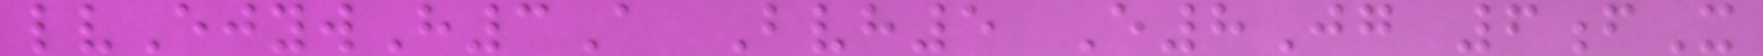lvEjywH3A Bvh5 E8Jg 6fX
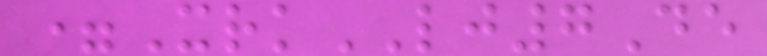=XrkLJ7De
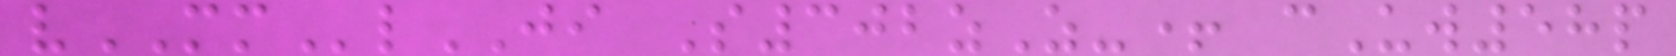vMMlJI S302zZ-+ cUw58p
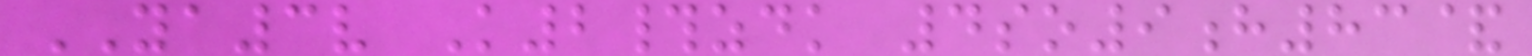YA3v K2#zdk 4so9h83&
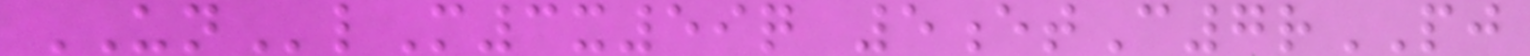UNlM3x59q 5etC7rPJ
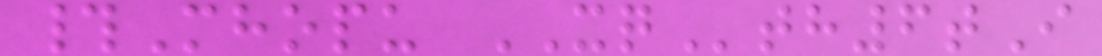#Mhopu XQth6tI
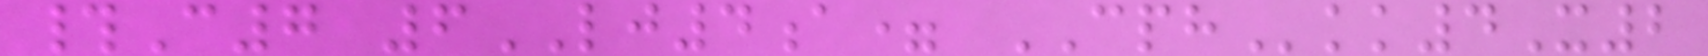#C7 6LJ4a= CPHkk4X2
